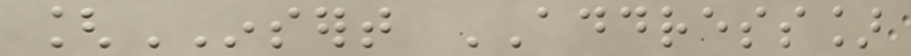[INSERT ADDRESS]
